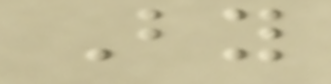By
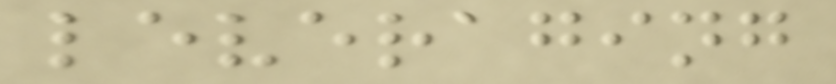leveraging
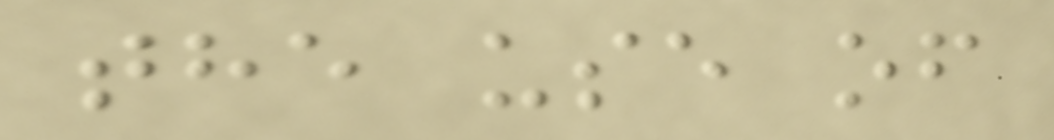the use of
